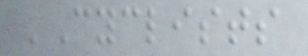'Cyclists
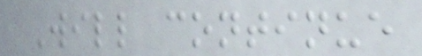Will continue
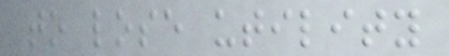to lose utility
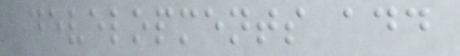developments add
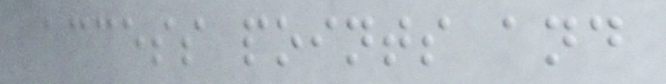access points and
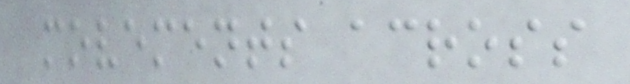movements across
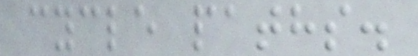cycle paths.
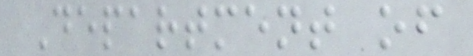Department of
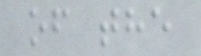of the
